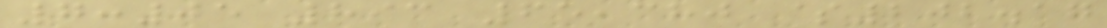7:05 893 65,380 $202.17
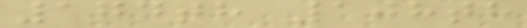174th 108th
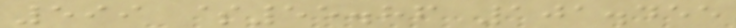599 $55.86 101.455
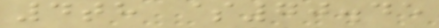4th $70.45
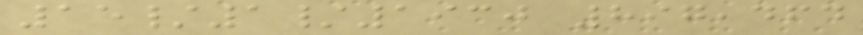15/1/1930 897,464
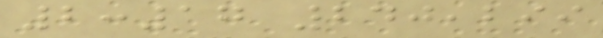2:17 240,299
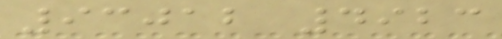93012 4923
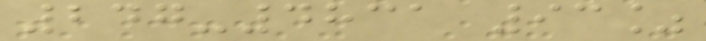247-4831 93%
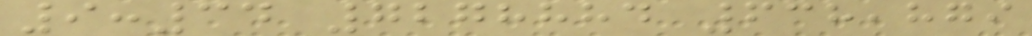9:34 7278884 638,879
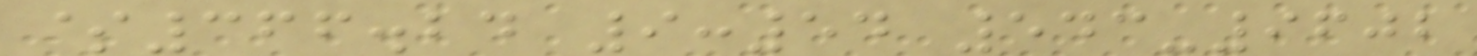$366.24 9:54 543-9602
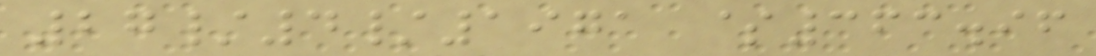27/4/1971 $363.96
